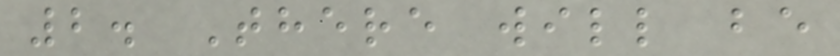2. There will be
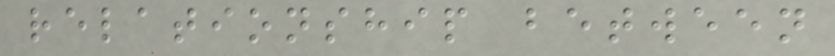relationship between
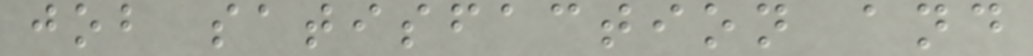job satisfaction and
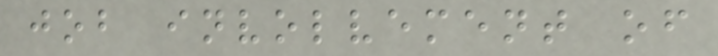job involvement of
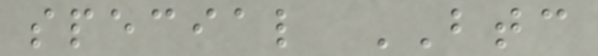special BTC
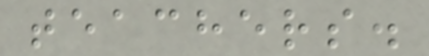teachers.
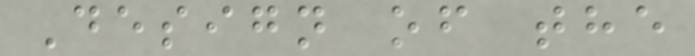Design of the
